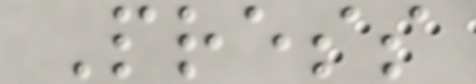Press
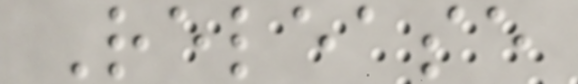Release
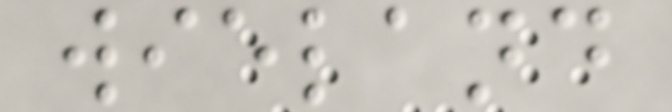wieland
